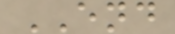END
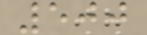500
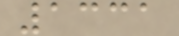1331
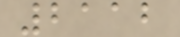2112
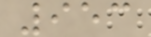953
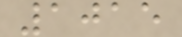1015
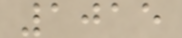1015
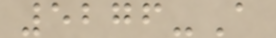5276-A
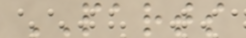PARTS
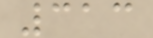313
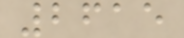2615
